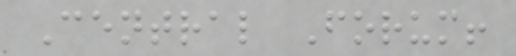Central Forum!
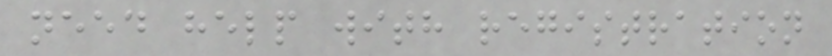need help with registration
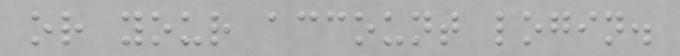or your account login.
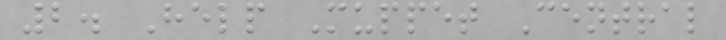2. Help Muppet Central
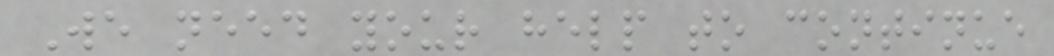We need your help to continue
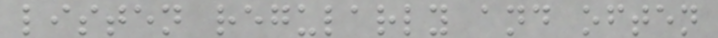listen regularly and often
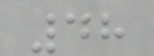48
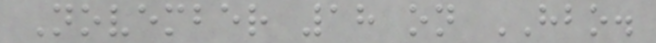November 18 on HBO.
